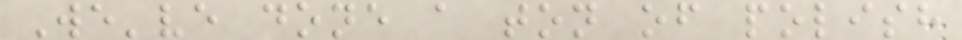We've done a ton of polish
